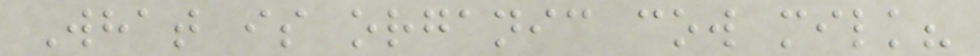What is organic cow milk?
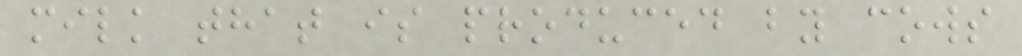milk that is produced by cows
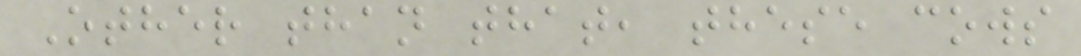Other than that, these cows
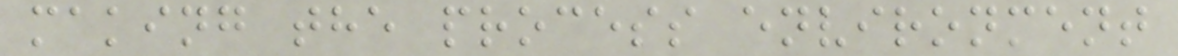making the process environment
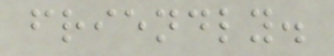friendly.
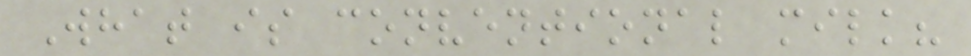What is conventional milk?
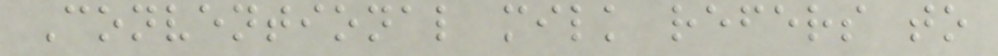Conventional milk refers to
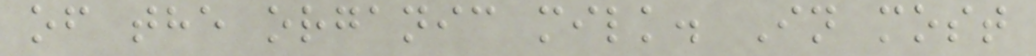of the organic milk. In most
